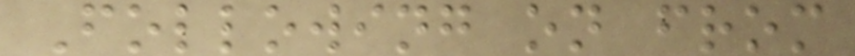Following on from
